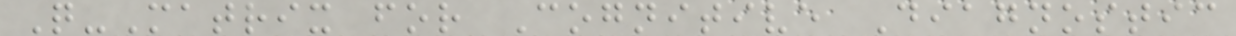Q-Matrix for Cognitive Diagnostic
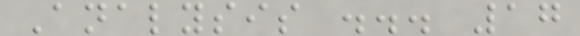Analysis ... 17
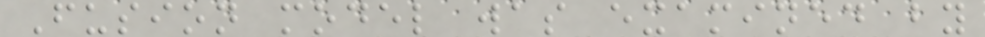Fusion model was examined by
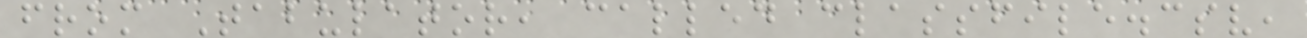from Tabulator, called classfile.csv,
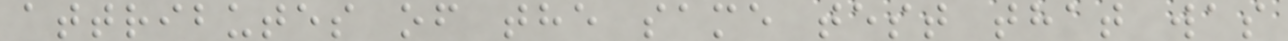attributes of the same test that was
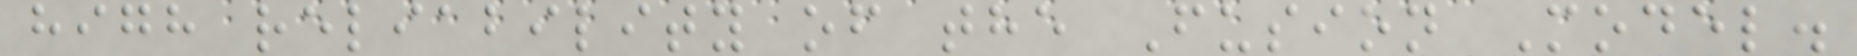high reliability of the Fusion Model.
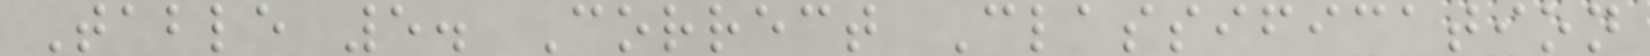Table 5. Correct Classification
